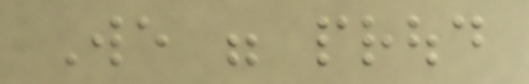We were proud
